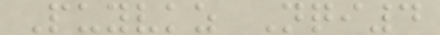Puyvkz Nqi4
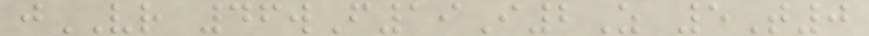jVR 46wF19I2Z 5T0
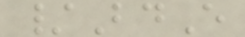/BdE
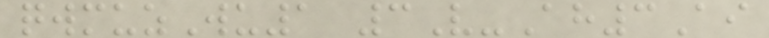qwmuzWu1 3V-Ah3Ai
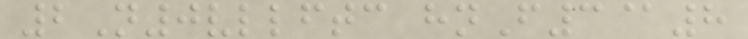2N0vllftc hnF3@8
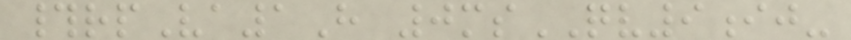#rpVa1H 0msQV9ij-
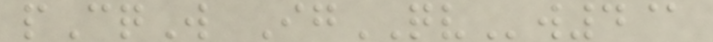pCqW IgQVw4@
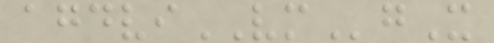agdviVMgX
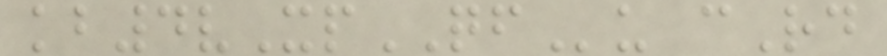kb4vXpQFu cRd
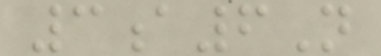3a6N
